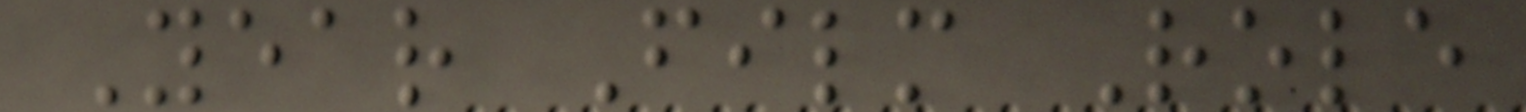Year Film Role
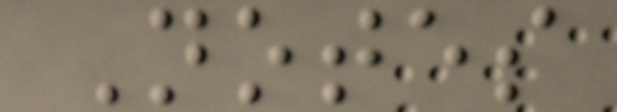Notes
